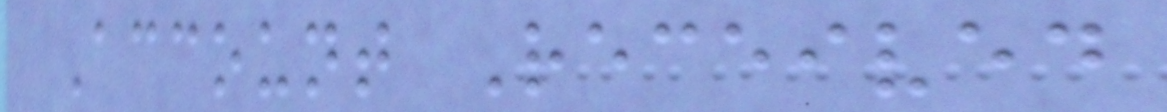Account Received
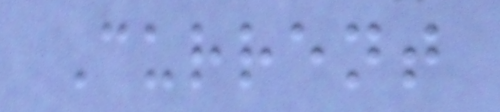Current
